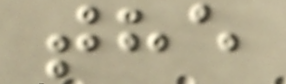the
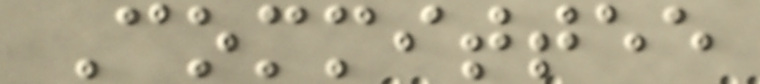Committee
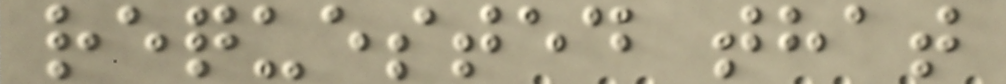requested that
